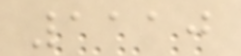1110
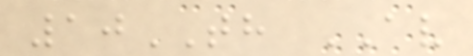10TH AV
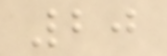20
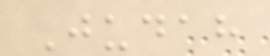Judah
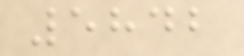5842
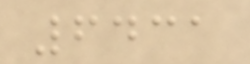6431
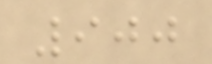900
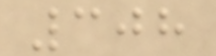308
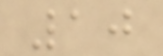10
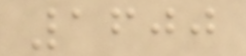1600
